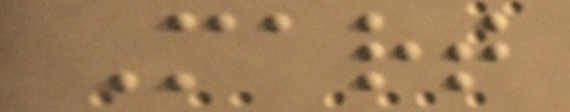Mart
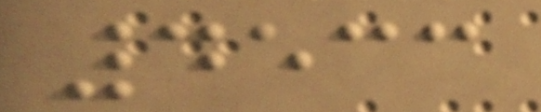4533
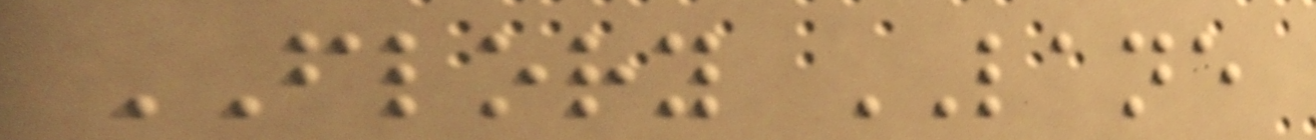FLORY LANE
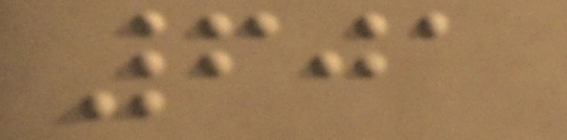601
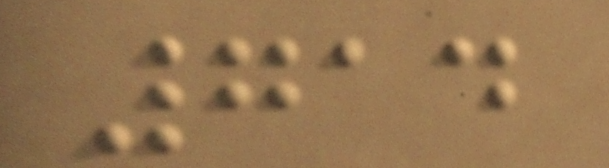714
